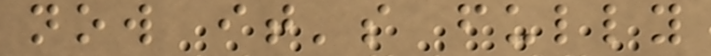now it's fully
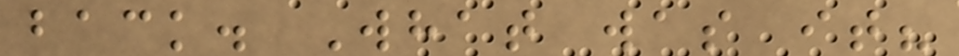back. What was it?
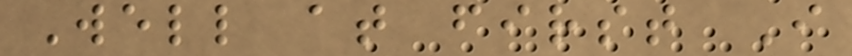Well at first I
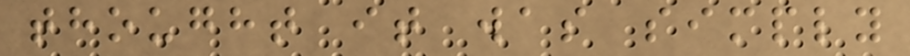thought it was simply
